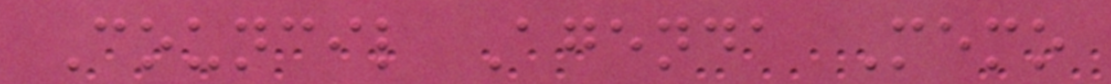Council Agenda Memo
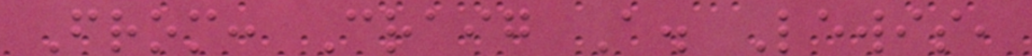From: Craig A. Lewis,
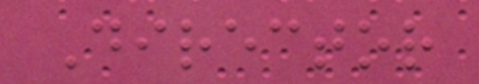Director
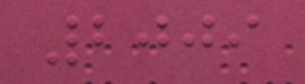2009
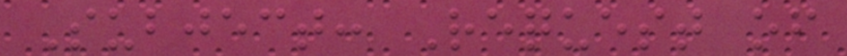Subject: Request of
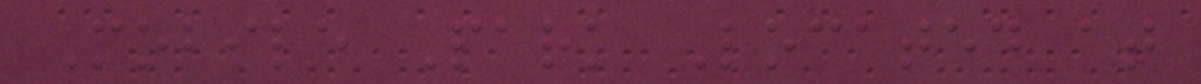Mobile Park Located at
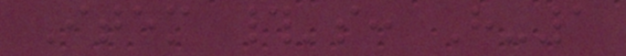Item #'s: H-1
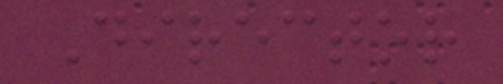Director
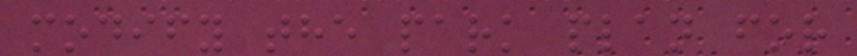modify the park plan for
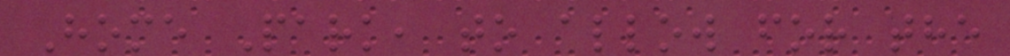Home Park, to allow for the
